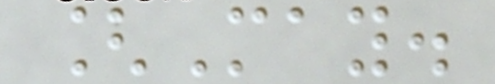[May.
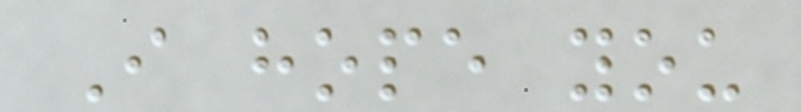I hope you
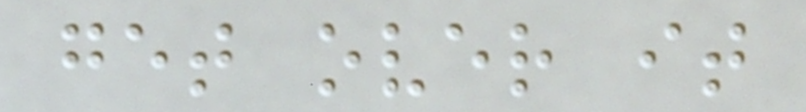get over it
